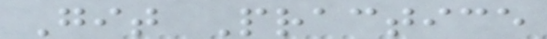Git Practice
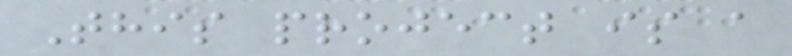This project is a
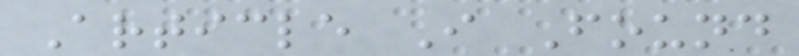Article I Found
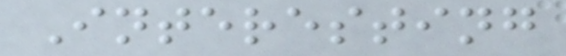Interesting
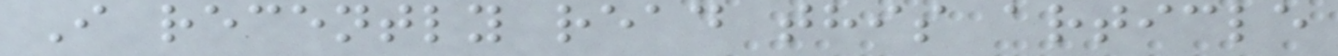I recently read this article
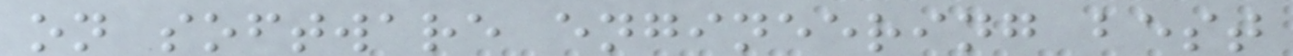on software engineering best
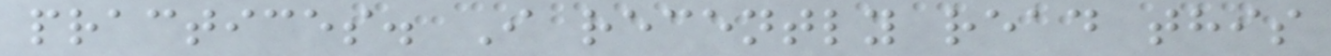practices. I recently read this
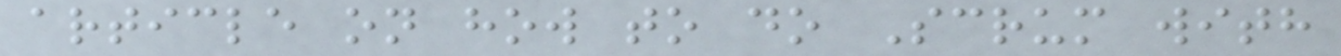article on how to do Scrum with
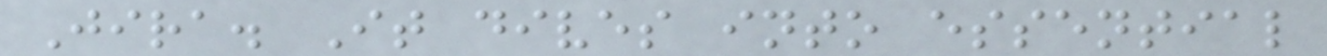Jira. It dives into essential
